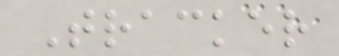Tracker
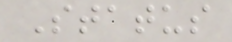Status
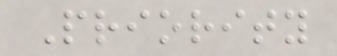Priority
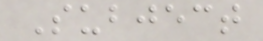Subject
